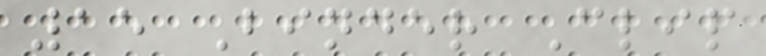15 Binder Clip
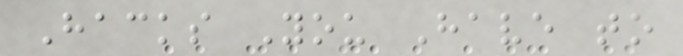Hacks You Have to
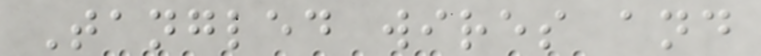Tangled wires and
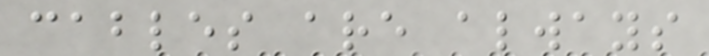cables are always
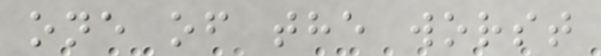one of the worst
